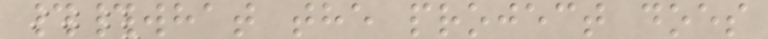##what the project does
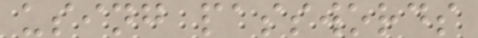using passwords
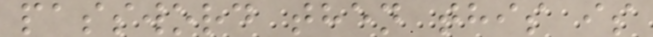password then this is
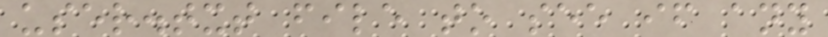user.txt file to see if any
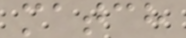match
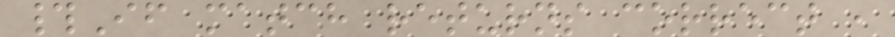#If match returns correct ,
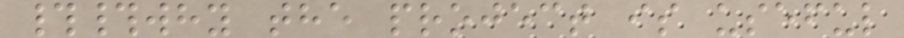##why the project is useful
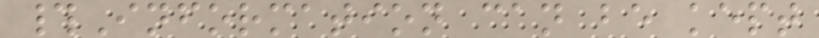#Information can be kept
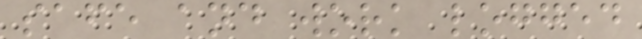safe and work logged
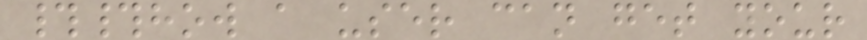##how a user can get your
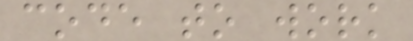code to work
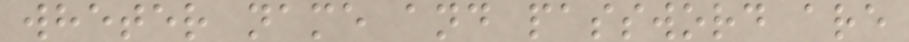wheter name and password are
